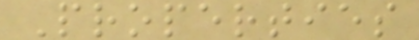Properties
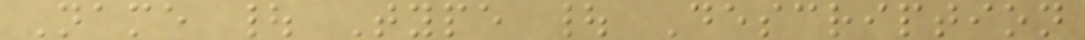Name | Type | Description
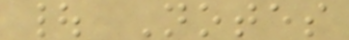| Notes
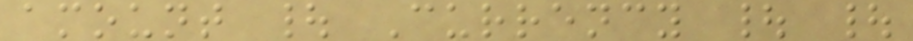amount | Currency | |
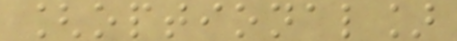[optional]
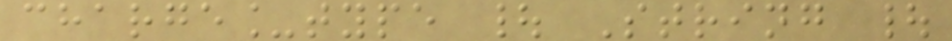charge_type | String |
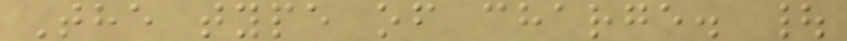The type of charge. |
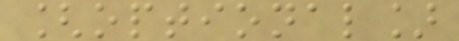[optional]
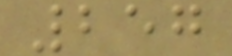257
